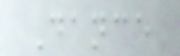Dance
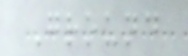Ground
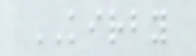KIRBY
